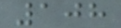108
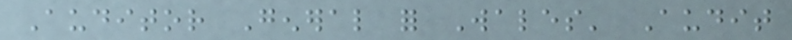Auditor General for Wales' Audit
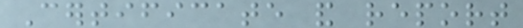Certificate and report
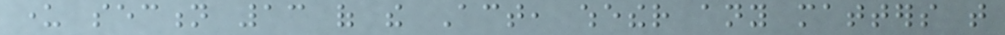under section 13 of the Act, whether any matters that
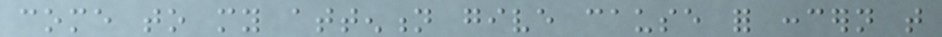come to my attention give cause for concern that
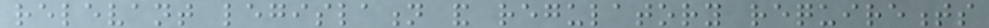relevant legislation and regulatory requirements
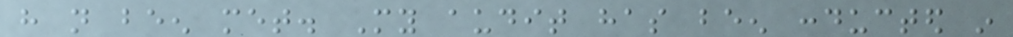have not been met. My audit has been conducted in
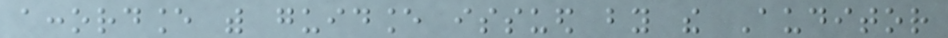accordance with guidance issued by the Auditor
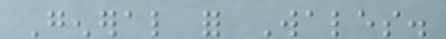General for Wales.
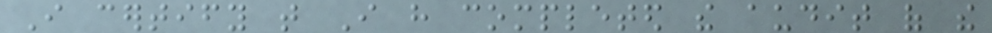I certify that I have completed the audit of the
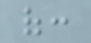of:
